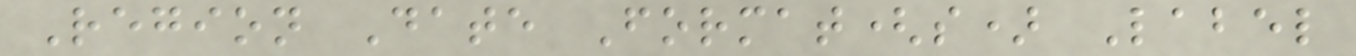Region Date Format(s) Label
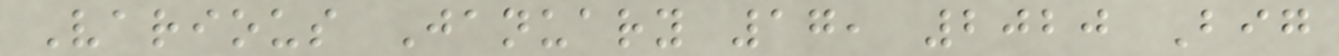Various January 17, 2020 Big
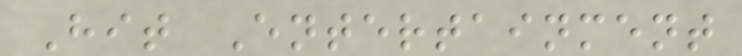Hit Entertainment
